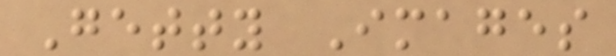Getty Images
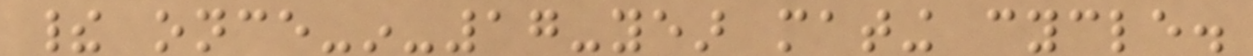their once-in-17-year mating cycle.
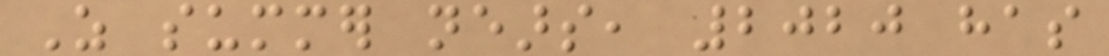As summer nears, 2020 has
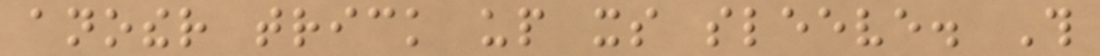another trick up its sleeve. This
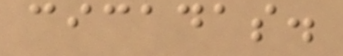cicadas.
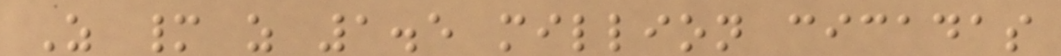As many as 1.5 million cicadas
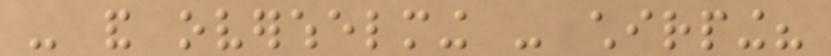- and overwhelming - chirping?
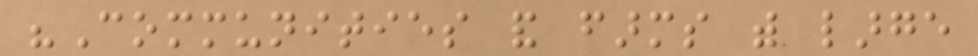"Communities and farms with large
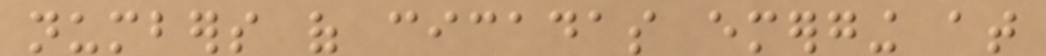numbers of cicadas emerging at
